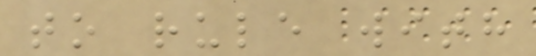to rule with
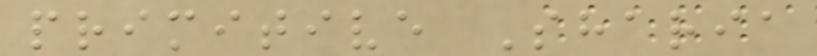primitive Sharia
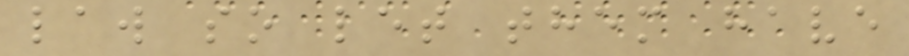law so let them have
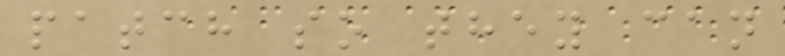patch so they can
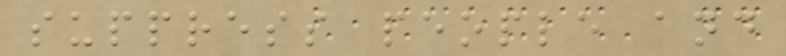suppress people and
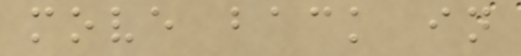move back in
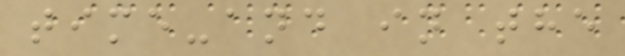time-and in the
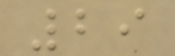29
